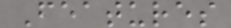Features
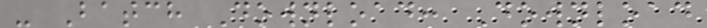- Batch Download: Download
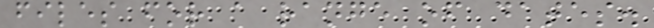files for a range of dates.
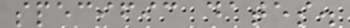specific dates.
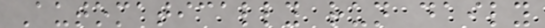Automatically run daily
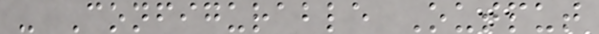- Configurable Output
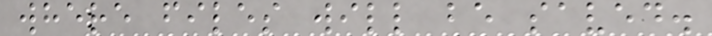where files will be saved.
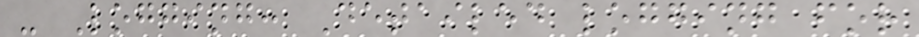- Logging: Detailed logging for
